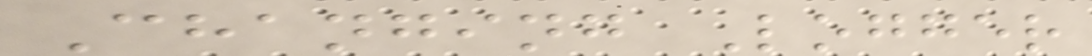Changing Logger
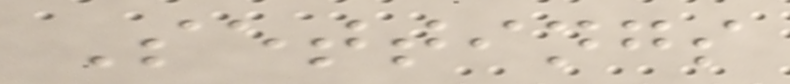Settings
